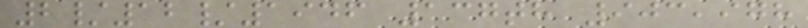2/12/1946 137th 903,978
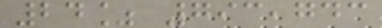24% 793,743
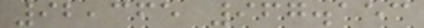92,365 967.153
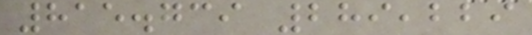815.739 289,229
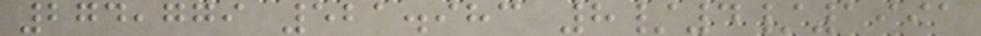274,779 521.983 8/4/1991
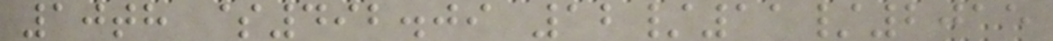10th $492.09 12/11/2015
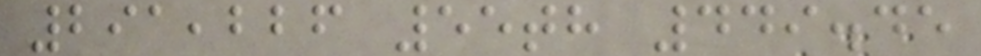291,226 55th 449.45
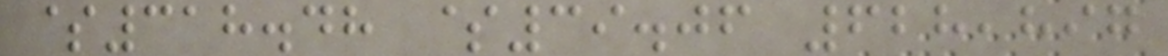$318.48 $39.06 628,897
